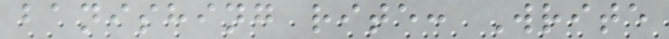banishing rite: Write
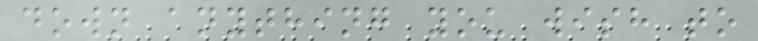down anything you wish to
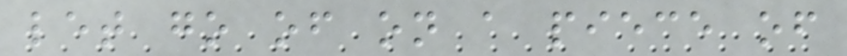let go of on a piece of
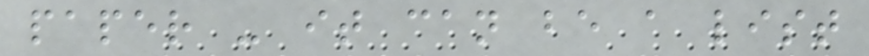paper - it can be a list
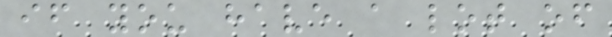if you have a lot of
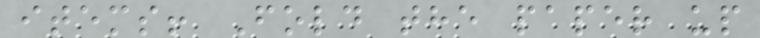items! Fold the paper up
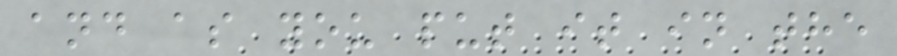and as you put it in the
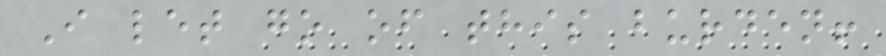I let go of this burden!
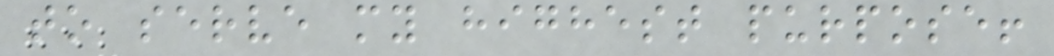to serve my highest purpose!
